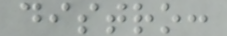distro:
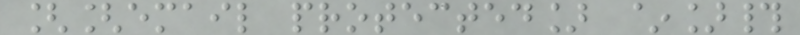[[email protected] ~]#
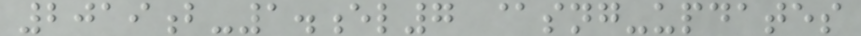2019b-1.el7 @sng-updates
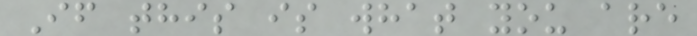If this is what you are
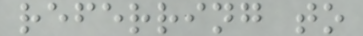referring to
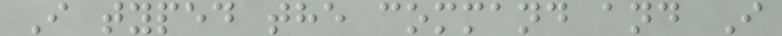I typed the command and I
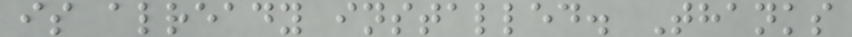is already installed. Thanks
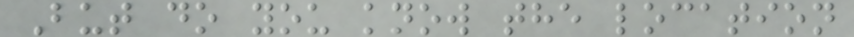But do you know the location
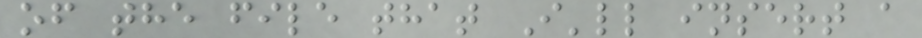of the file that I'll insert a
